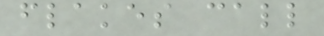flakes call
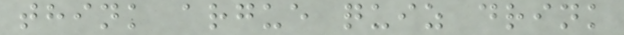think argue quiz drink
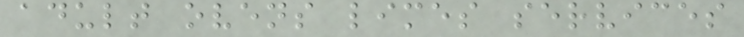adult ovens limes services
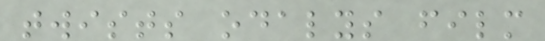twists odalys film
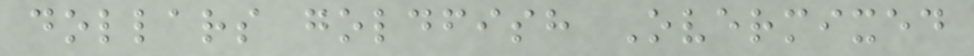dollars goldfish Overmixed
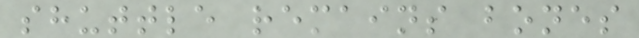shuttle remains bones
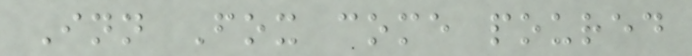Inn Fox come poured
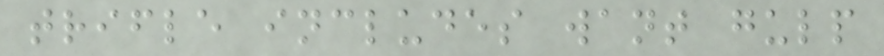trifle includes want gulp
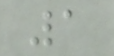1
